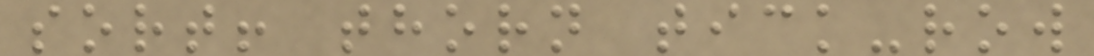sort! thorn tick-row
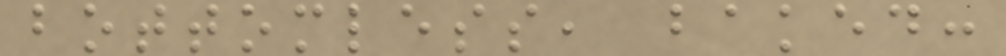bottomless, baked:
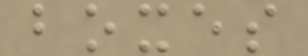boxes
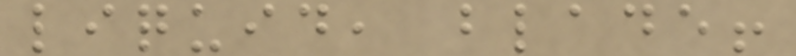liquid, blade!
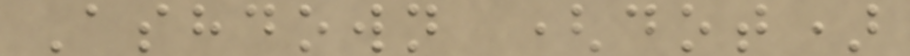Ashdown (dot)
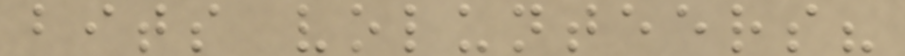bits volunteers?
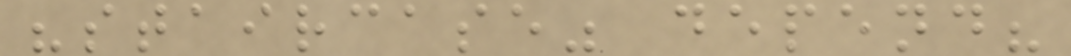"staircase" depend?
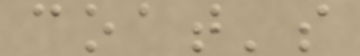coat's
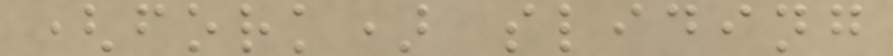(fork) sliding
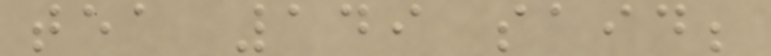tea 149 said;
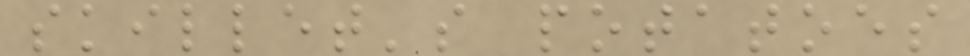skillet's potatoes
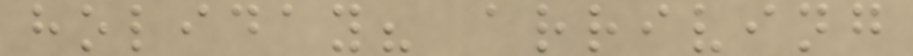holiday? arriving
